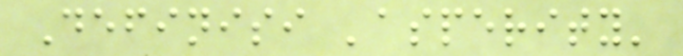Definisi 'asperity'
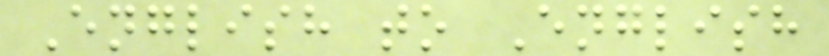English to English
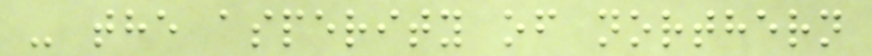- the asperity of northern
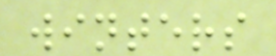winters
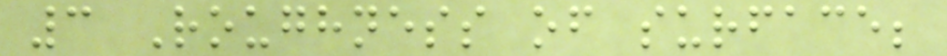3 Roughness of surface;
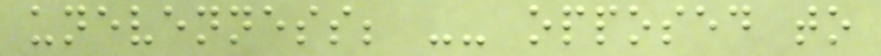unevenness; -- opposed to
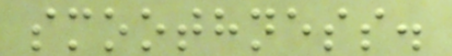smoothness.
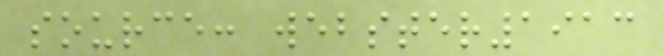source: webster1913
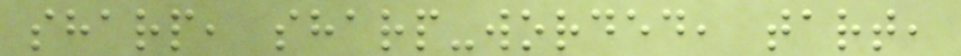sharp, sharp-worded, tart,
